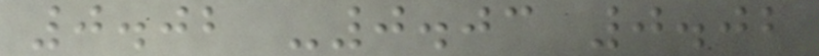0.02 -0.03 0.02
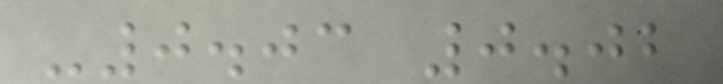-0.03 0.02
